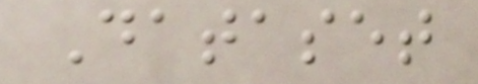Dataset
